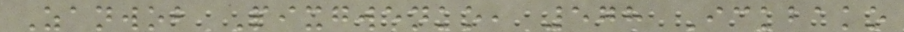Zanwob Pixgwenko, 578 Ickbako
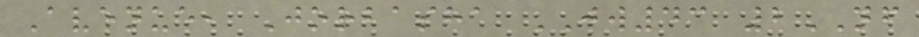Avenue, Jorbasha JW43 2NF
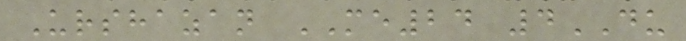Urshazan ME24 4DU
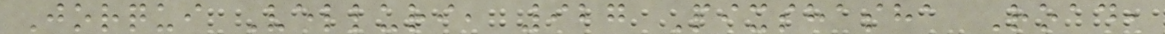Jorqui Velluri, 927 Pixshasha Road,
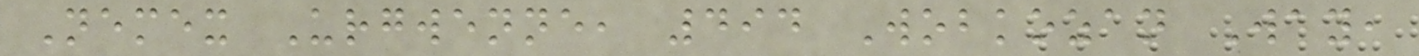Nemex Urgwenne, 494 Wobkozan Way,
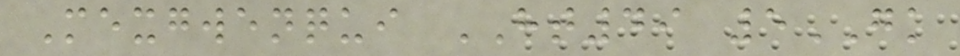Mexgwenqui HT49 5GK
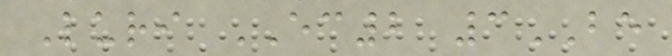Luri EC2 3BE
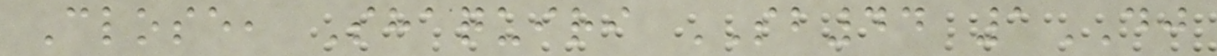Close, Shaquiri SB44 1DJ
